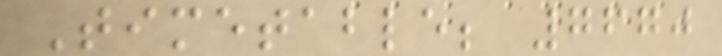Timetable; 7670
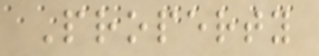Property
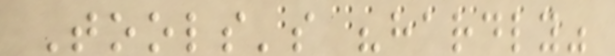Tools's "hardly"
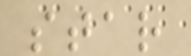star
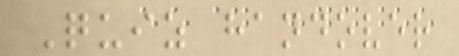Quiz handover
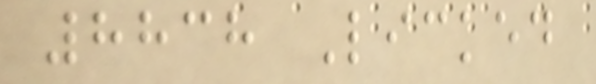8838 Licked
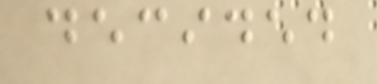decided
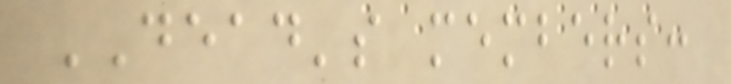DEAD's members:
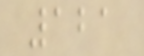121
